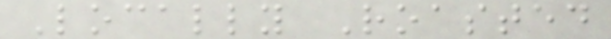Locally Roasted
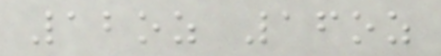12oz 16oz
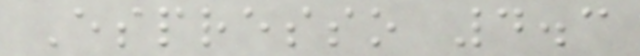Espresso 4.3
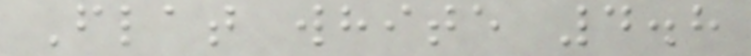Flat white 4.8
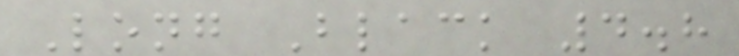Long Black 4.8
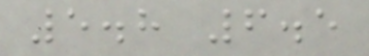5.8 6.5
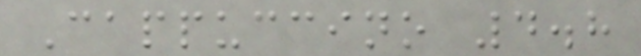Cappuccino 4.8
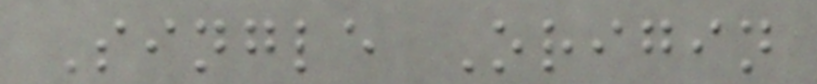Single Origin
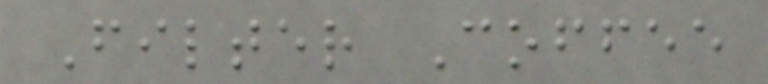Filter Coffee
